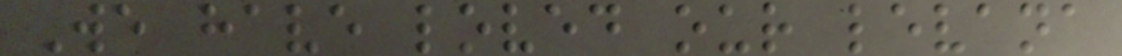We have loved our levana
